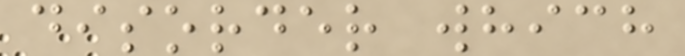disorder which
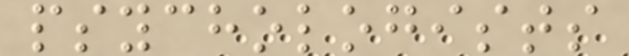psychologists
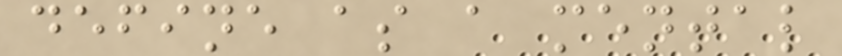define as a mental
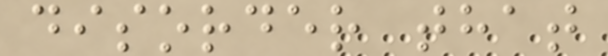disorder that
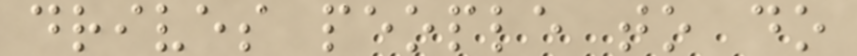drives people to do
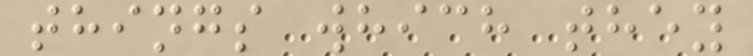things which they
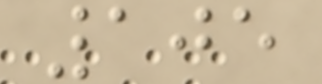105
